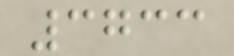3733
